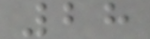28
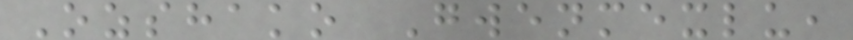Ozshako Gwenmexlu,
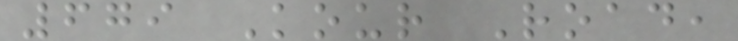679 Kour Road,
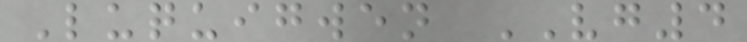Luquigwen VG4
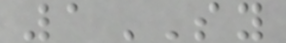1SY
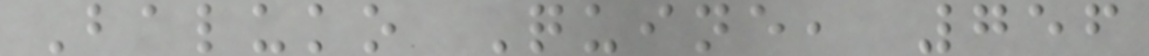Baluko Quine, 756
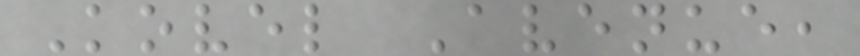Kovel Avenue,
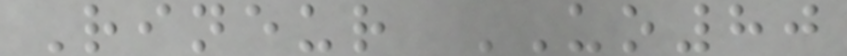Rineur UO80
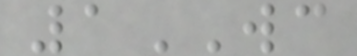1WC
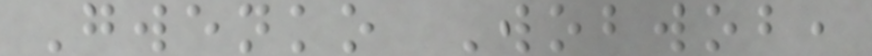Gwenko Wobwob,
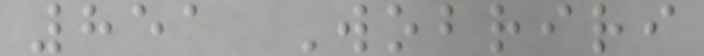851 Wobriri
